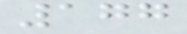177
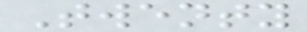Twenty
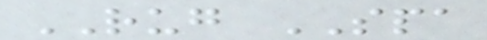RUG SPA
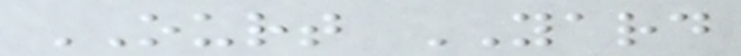OURT YARD
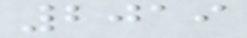2019
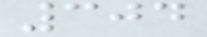304
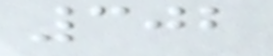302
